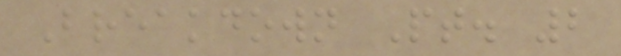Breakdown Pt. 2
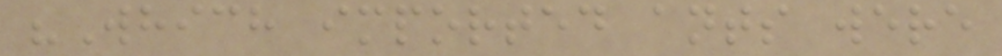"Which imported ants were
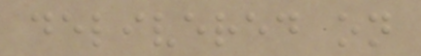delivered on
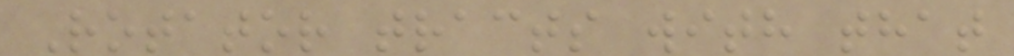Rotator tracts with that
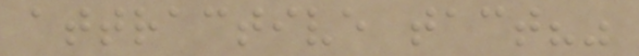attractive tact?"
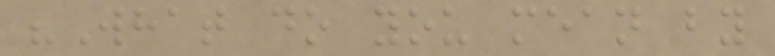"What do you mean by
